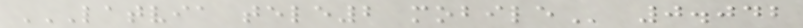LATVIA TELE2 MOBILE 0.042
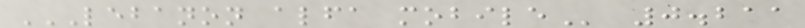LEBANON ALFA MOBILE 0.211
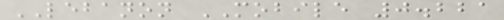LEBANON MOBILE 0.221
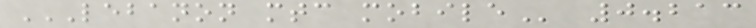LEBANON MTC MOBILE 0.213
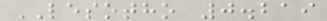LESOTHO 0.219
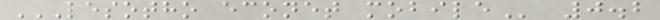LESOTHO ECONET MOBILE 0.2
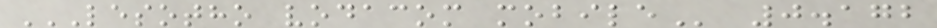LESOTHO VODACOM MOBILE 0.172
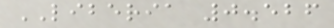LIBERIA 0.526
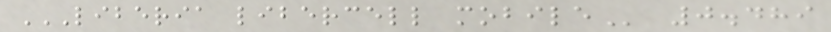LIBERIA LIBERCELL MOBILE 0.489
